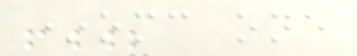*omc one
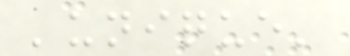'unique'
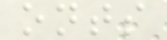onts
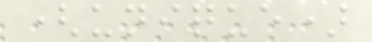(unique)
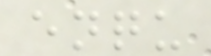enqu
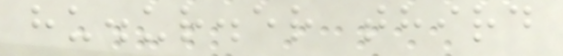hu.ur.er third
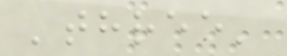'three'
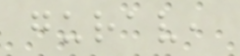gurav,
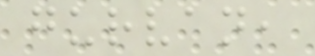gurvan,
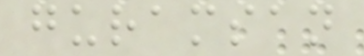guramsan
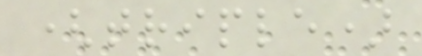(triple)
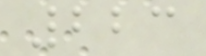223
